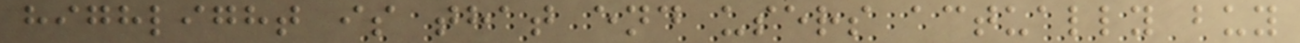highlight is that end users actually buy
